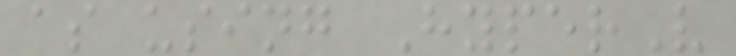as using HyperV
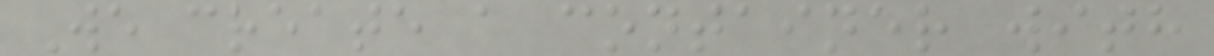We create a container with
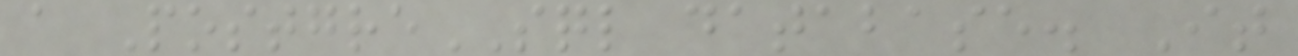a PostgreSQL database. It
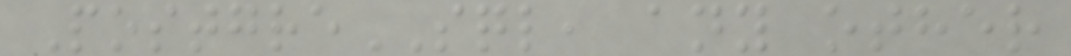PostgreSQL, any other
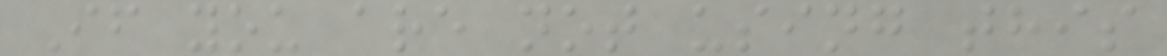If you are not using this
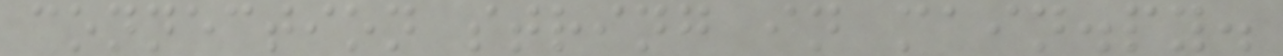connection string in main.py.
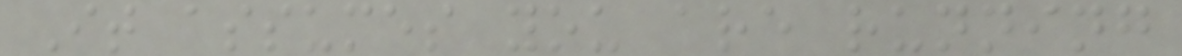It assumes you are running
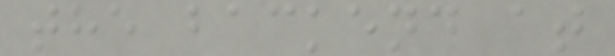the backend at
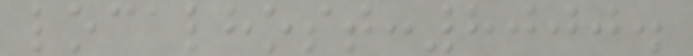localhost:8000.
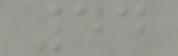44
